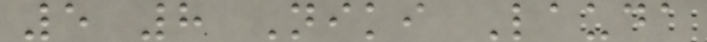5 8 Niki Lauda
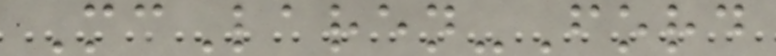McLaren-Ford
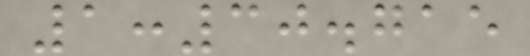1:30.715
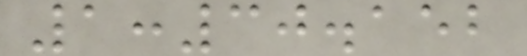1:30.152
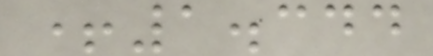+1.344
